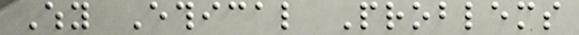Why Ethical Problems
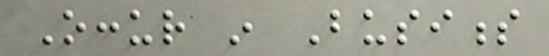Occur in Business
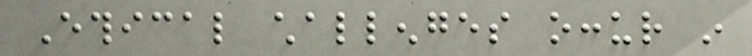Ethical challenges occur in
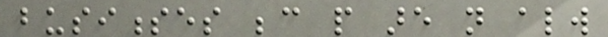businesses because people are not always
